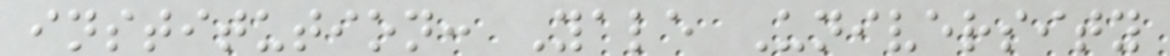institution: Yale University
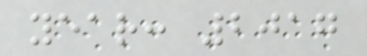year: 2017
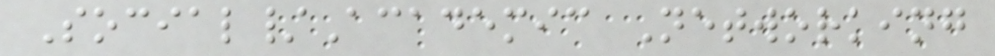Social/Academic Networking
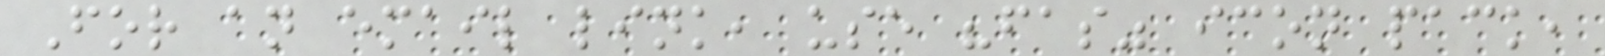For an email link, use "fas" icon pack,
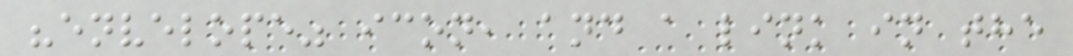"envelope" icon, and a link in the
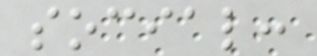social:
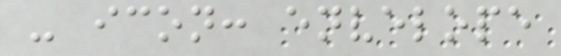- icon: envelope
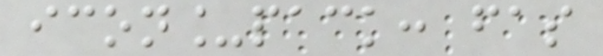icon_pack: fas
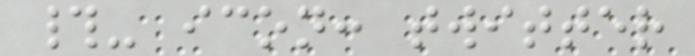#- icon: twitter
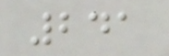241
